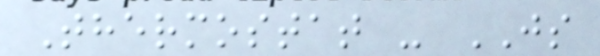Thermostat - JS
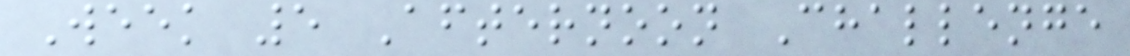Week 5 Afternoon Challenge
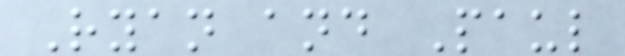Ryan and Paul
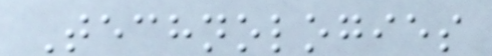Technologies
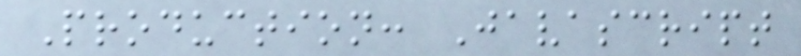Production: Javascript
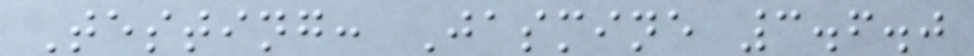Testing: Jasmine 3.6.0
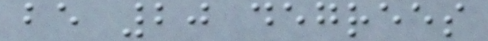be 20 degrees
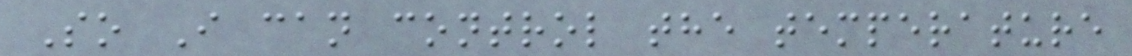So I can control the temperature
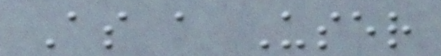As a User
